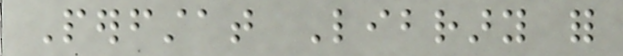Perfstat Library for
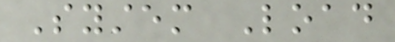System Load
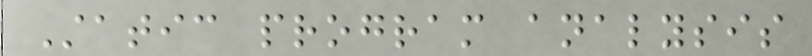Static program analysis
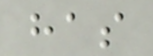has
